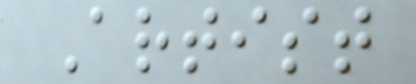Artist
